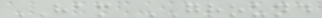HAM GROUND
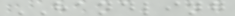HANDLING
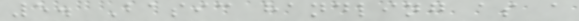5. Basic handling as a
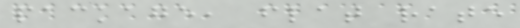package, flat rate
